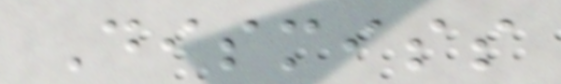Dismiss
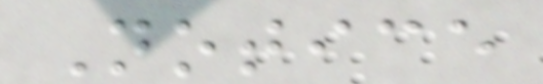Notice
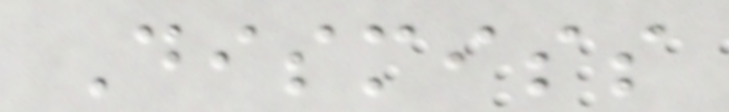Dismiss
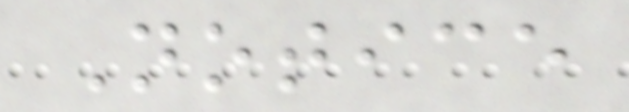Notice
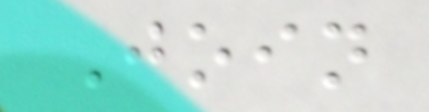Join
